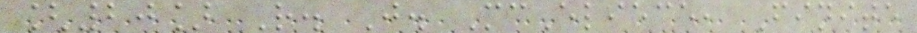[20] R. J. McEliece, Finite
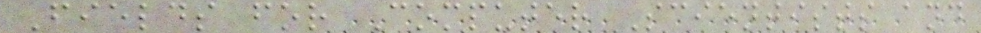Fields for Computer Scientists and
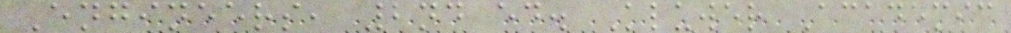Engineers, 2nd ed. Kluwer Academic
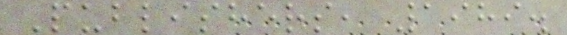Publishers, 1989.
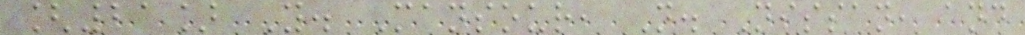[21] Y. Mansour, N. Nissan, and
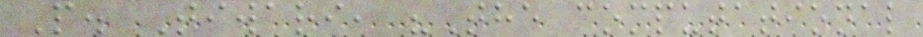P. Tiwari, "The computational
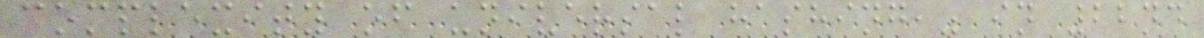complexity of universal hashing," in 22nd
